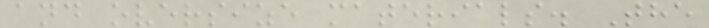and oversize materials. The
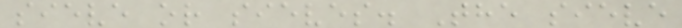sieve or sieves. The sieve
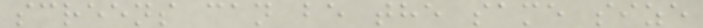screens can be the same size
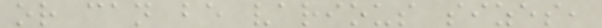or can be various sizes,
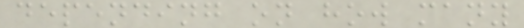depending on how many
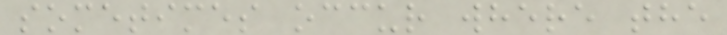sometimes occur where the
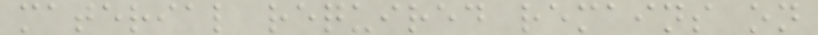material required remains on
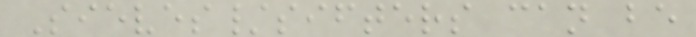Sieves/sifters can be
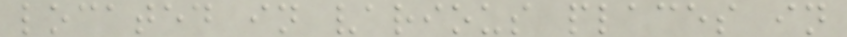located in various places in
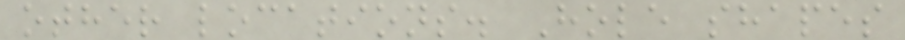other locations. Hole shapes
